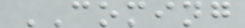COMING
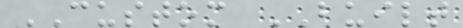CUSTOM BUILT
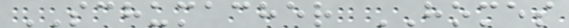SCHUMACHER HOMES
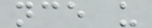nce u
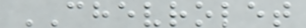CHEVROLET
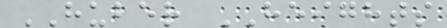HUBER HEIGHTS
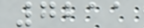7211
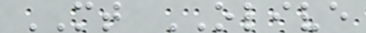MT OLIVE
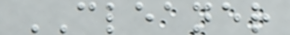CLEANER
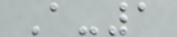A-1
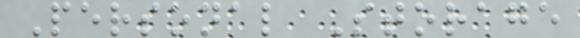Personal Storage
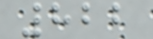822
